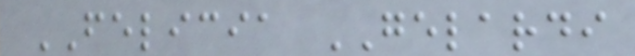FELICIA GELARDI
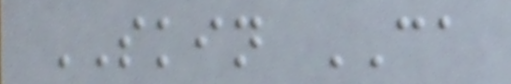SKIN CA
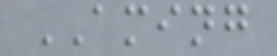AMING
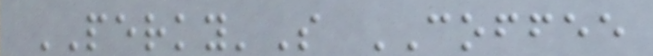PERKY'S COFFEE
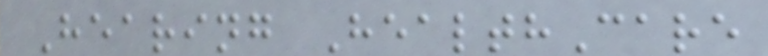Hearing HealthCare
